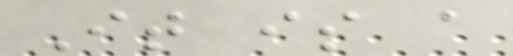It is a
